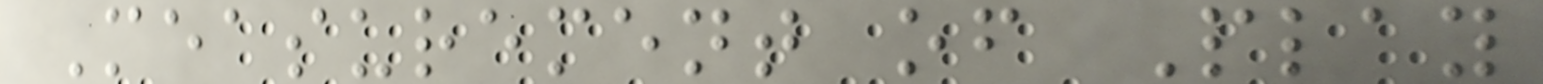Measurement of Play
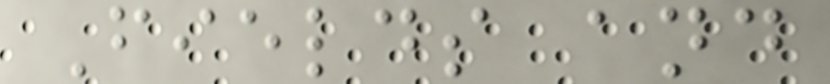Fields and
